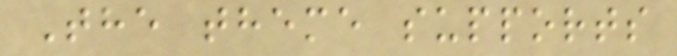The theme supports
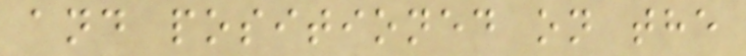and positioned on the
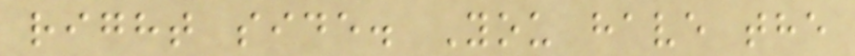right side. You have the
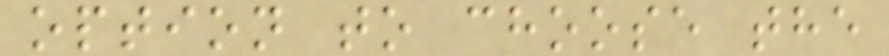option to choose the
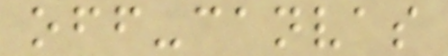off-canvas
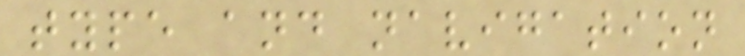type and navigation
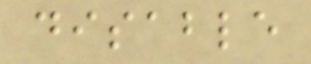disable
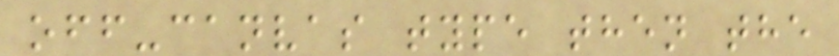off-canvas type then the
